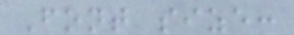Font size:
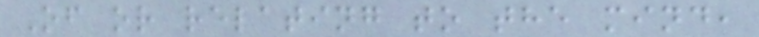Of or relating to the mind,
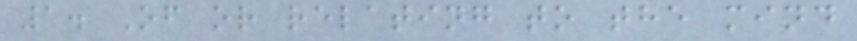1. Of or relating to the mind
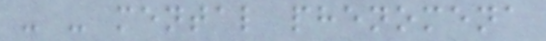- - mental phenomena
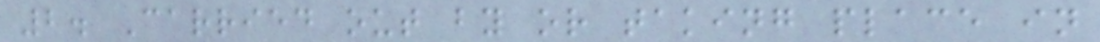2. Carried out by or taking place in
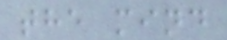the mind
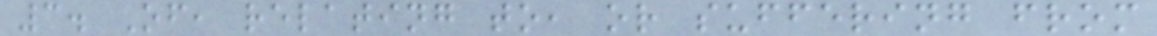3. Of, relating to, or suffering from
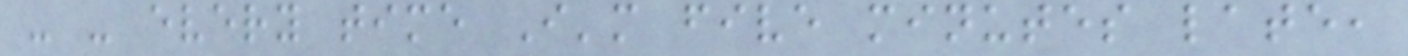- - every time I'm five minutes late,
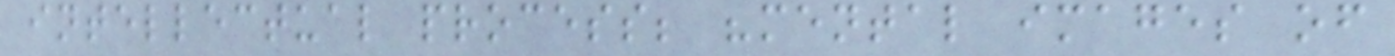intellectual process; "mental images of
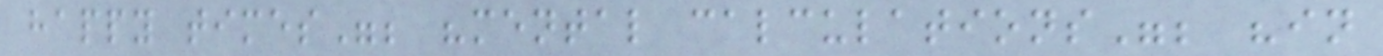happy times"; "mental calculations"; "in
